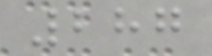287
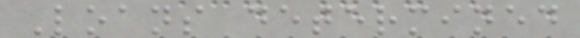Loans determined
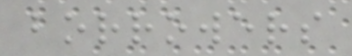borrowers
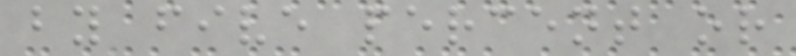by five percent or
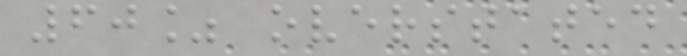60% overstated
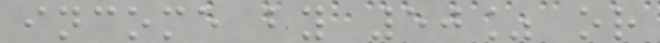income by 50% or
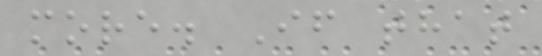more. If that
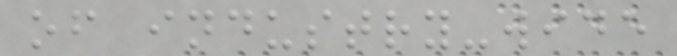of industry-wide
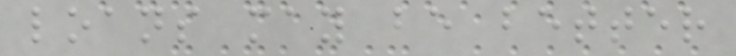loans may be better
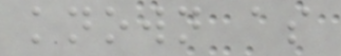known as
